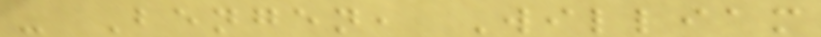- Bengen, William
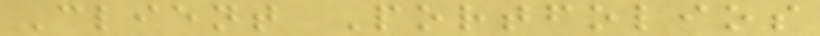Client Portfolios
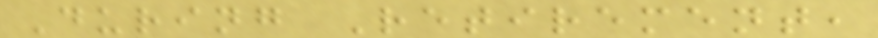During Retirement,
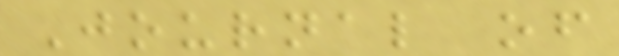Journal of
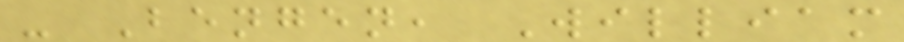- Bengen, William
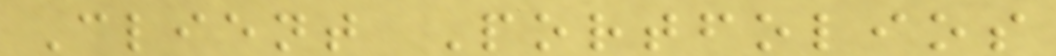Client Portfolios
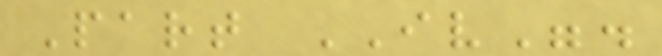Part IV".
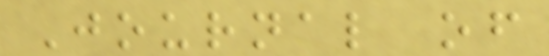Journal of
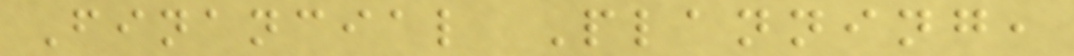Financial Planning,
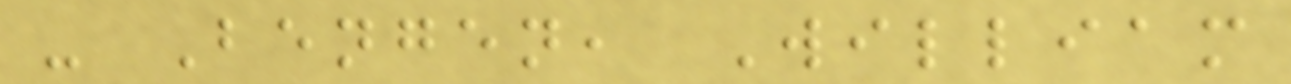- Bengen, William
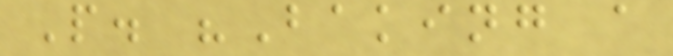P. "Baking a
